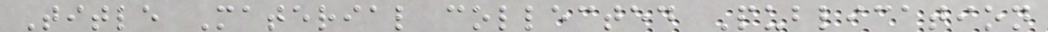Title Material collected Publication
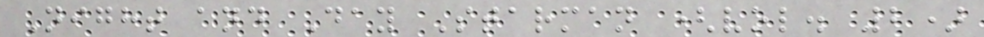Night and Day Starman (vol. 2)
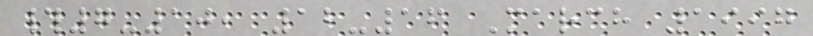#7-10, 12-16 March 1997
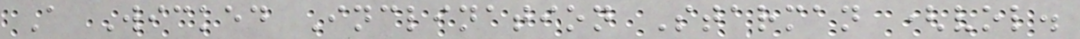A Wicked Inclination Starman (vol.
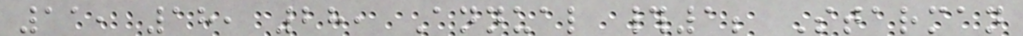11, 18, 28, Annual #1; Starman
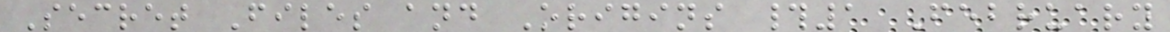Secret Files and Origins #1 February
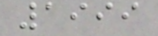1999
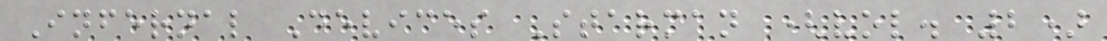Infernal Devices Starman (vol. 2)
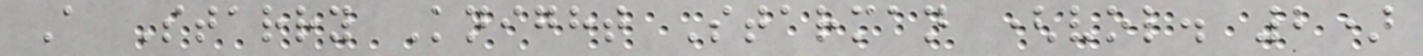A Starry Knight Starman (vol. 2)
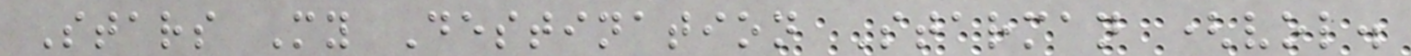Stars My Destination Starman (vol.
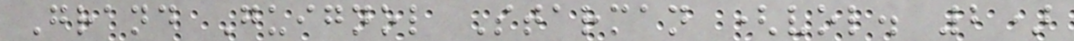Grand Guignol Starman (vol. 2)
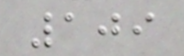109
